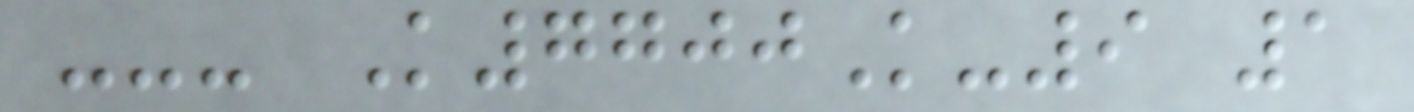--- K7700K-9 1
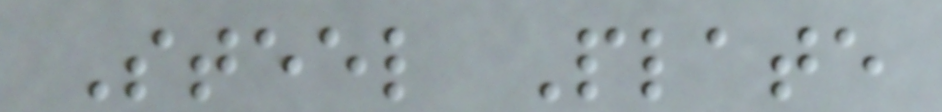Steel Plate
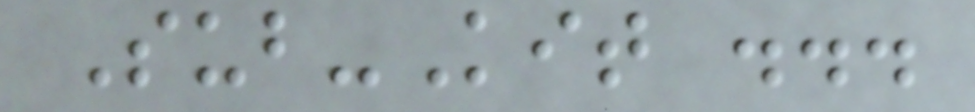Sub-Kit ...
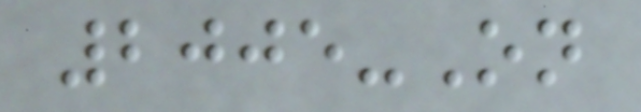2005-On
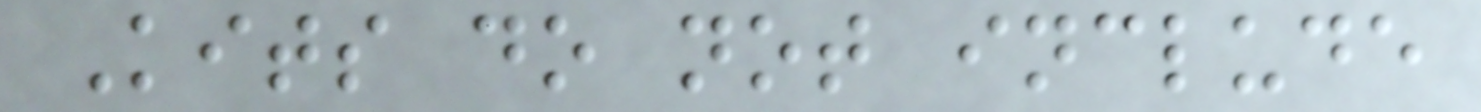Kits do not include
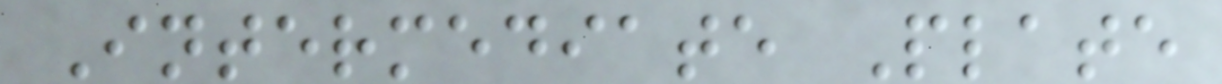Intermediate Plate
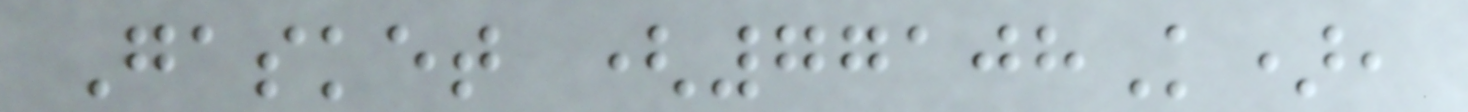Gasket (77108K),
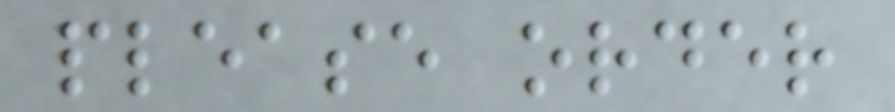please order
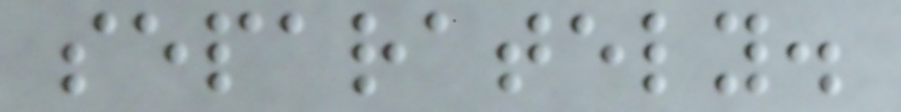separately.
